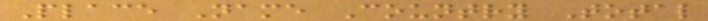Place Name Country Total
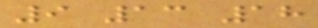9 13 18
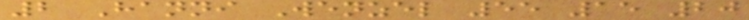2 Hanni Wenzel 55 15 20
